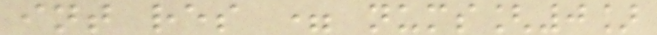int res = nums[0]
